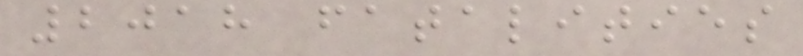2018 fatalities
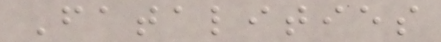Fatalities
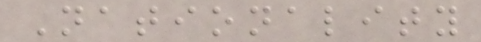Nationality
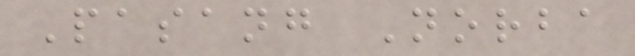Pasang Norba
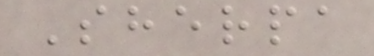Sherpa
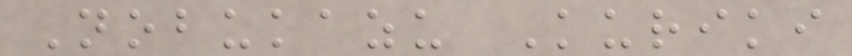Nobukazu Kuriki
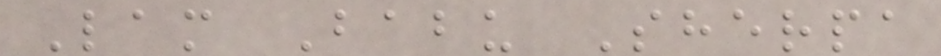Lam Babu Sherpa
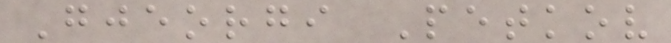Gjeorgi Petkov
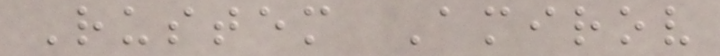Rustem Amirov
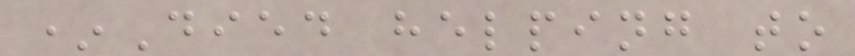*Died helping to
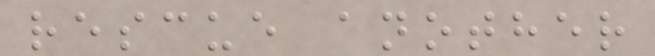rescue another
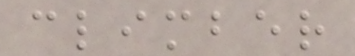climber
